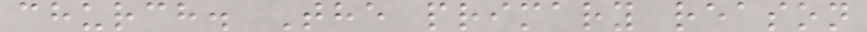church. The primary reason
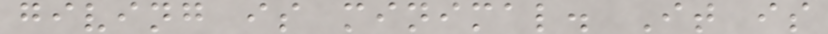giving is minimal. It is
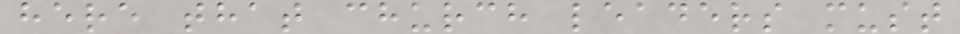here that church leaders must
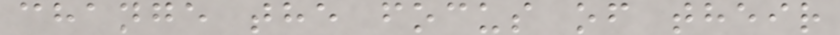change the focus of their
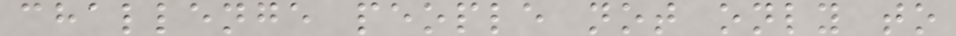challenge people not only to
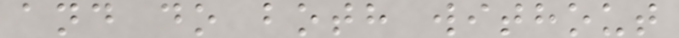and do both without
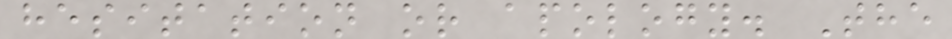hesitation or apology. The
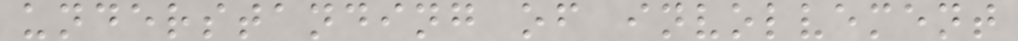understanding of involvement
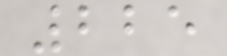225
